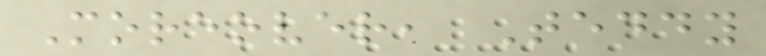Moreover, Teddy
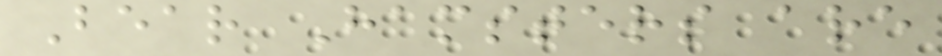Bear Hamsters are
